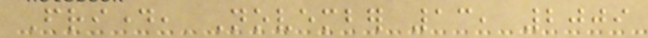Friday, November 13, 2009
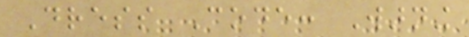Dress Code: Warning
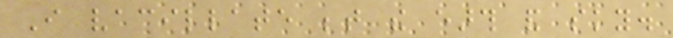I vacillate between the earth and sky.
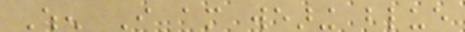When I am wearing blue
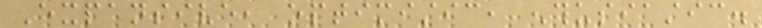Expansive, optimistic, enthusiastic.
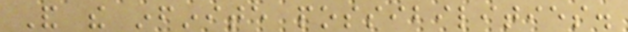And the infinite possibilities.
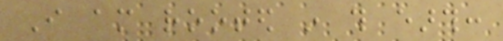I am rooted in this earth:
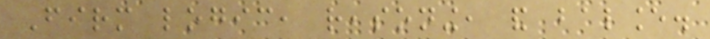Firm logic, reasoning, and balance.
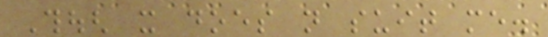Though it does not suit me.
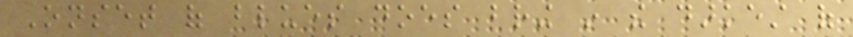Onset of blues does bring in the darkest of
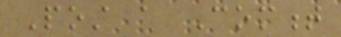Post a Comment
